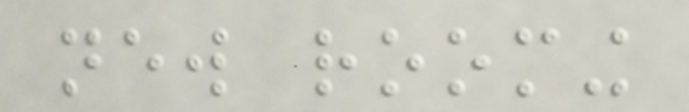new rooming
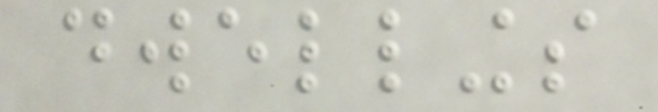dwellings
